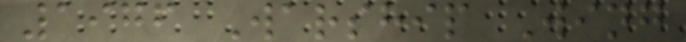1976 Warship Wing
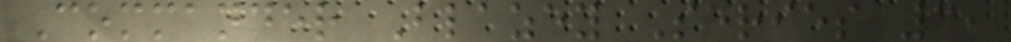Commander Blazey Series 3,
